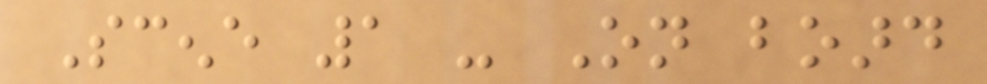Scene 1 - On board
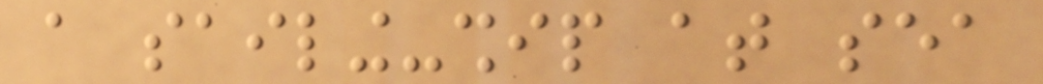a sailing-ship at sea
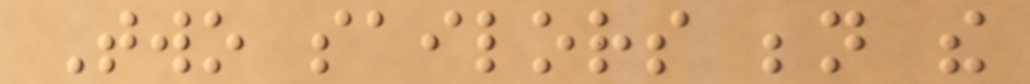Two sailors beneath the
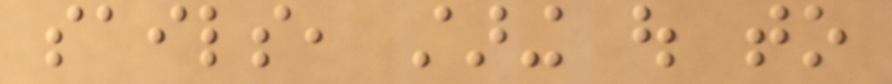sails, staring out to
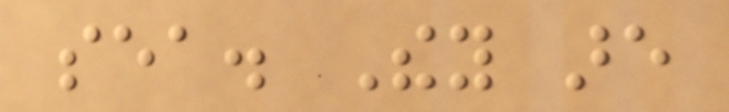sea. They are
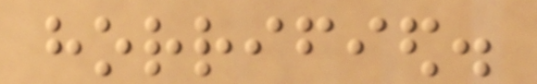horrified.
